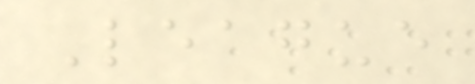League
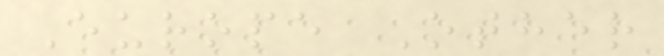Europe Other
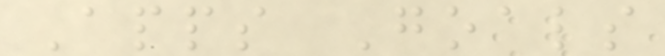Apps Goals
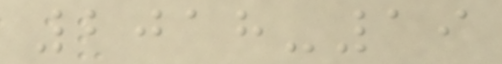2018-19
